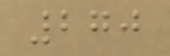270
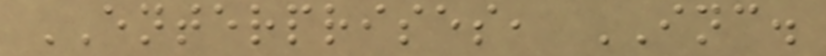ENTERPRISES, INC.
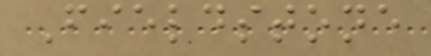Fieldstone
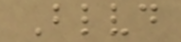Blvd
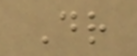Dr
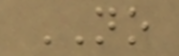NO
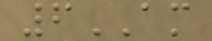6AM
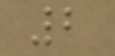2
